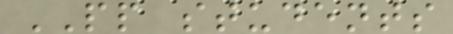PP students
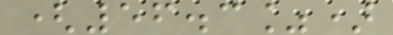(56.3%)
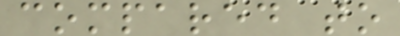compared to
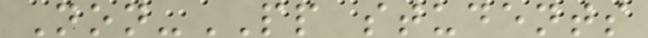Non-PP students
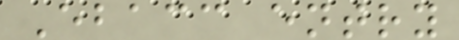Ebacc entry
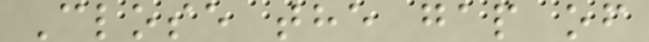Close the gap of
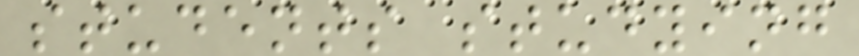students studying
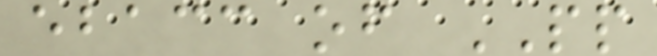ebacc of PP
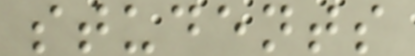students
